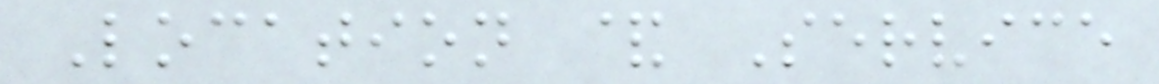Location & Service
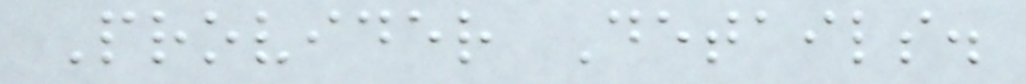Provider Details.
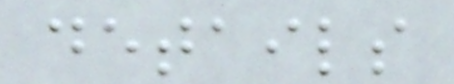details
